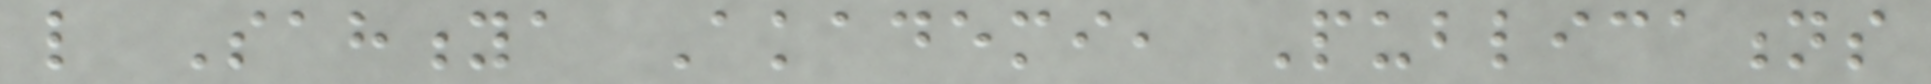like Sahitya Akademi, Publications
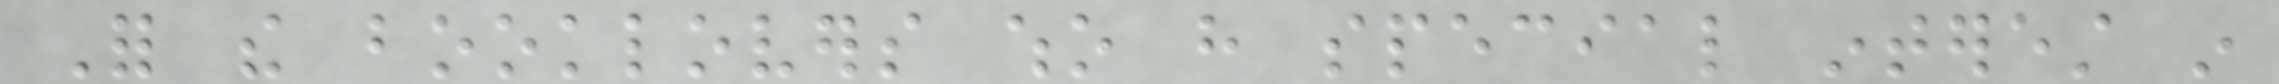For the booklovers who have special interest in
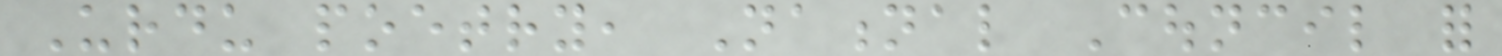Urdu poetry, National Council for
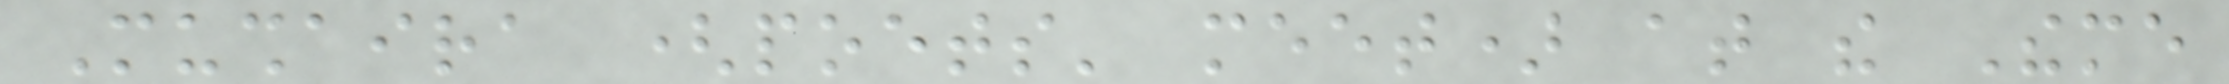Mushaira (poets' meet) at the Theme
